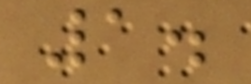1.
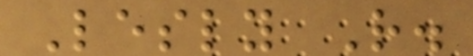Lesly R.
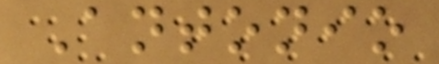Antonio
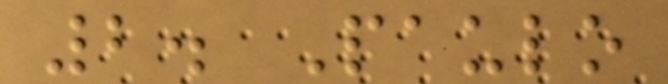2. Paulo
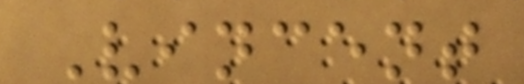Vincent
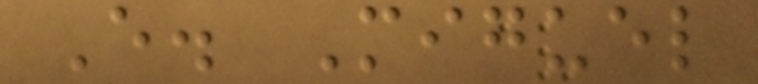E. Miguel
